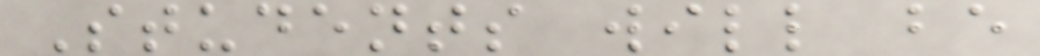Students will be
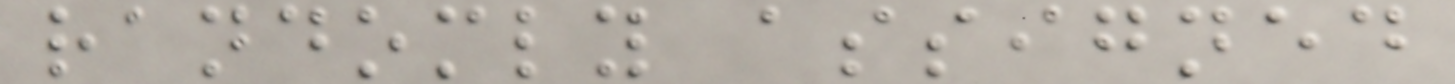randomly assigned
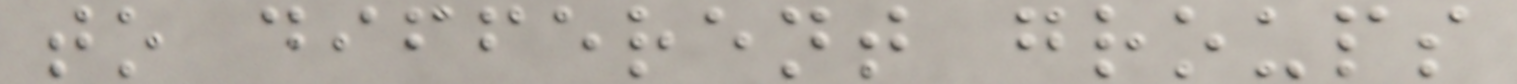to different groups
